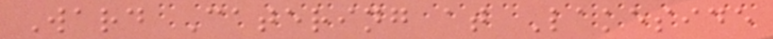Ward Catering at Lakeside
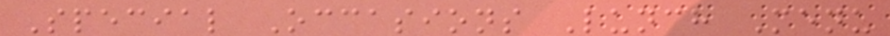Special Occasions Lunch Menu
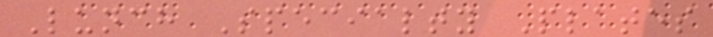Lunch Specialty Plates
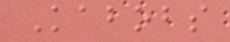Kabobs
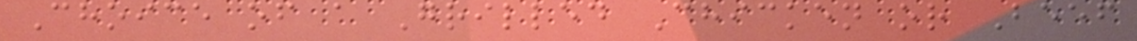Choice of a Grilled Chicken or Beef
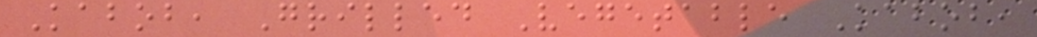Kabob, Grilled Vegetable Kabob,
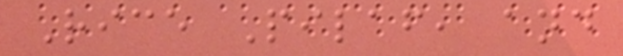Rice Pilaf, and
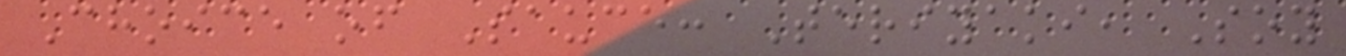Choice of Sauce: Teriyaki, Soy
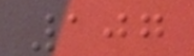107
